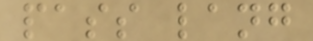pass lang
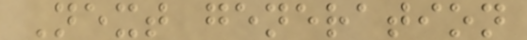Next generation
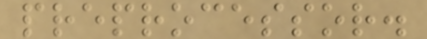preprocessor.
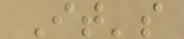It's
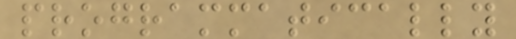programmatically
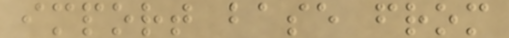import base from
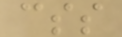css
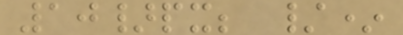10}px; /*
